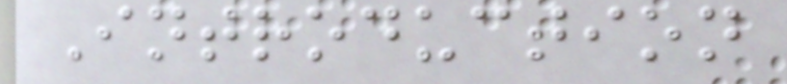Introduction
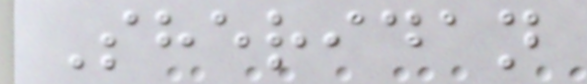Sheridan
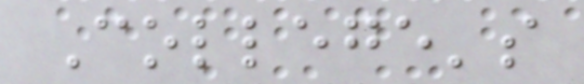College's
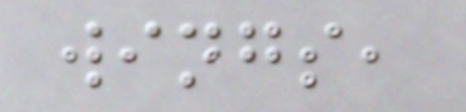wings,
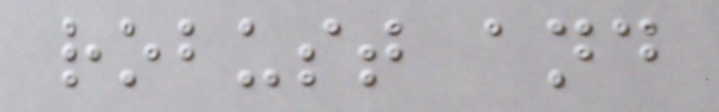robust and
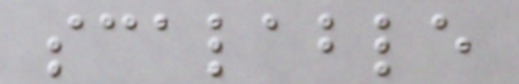scalable
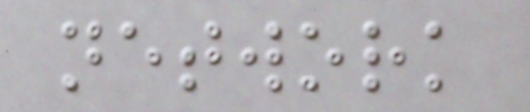network
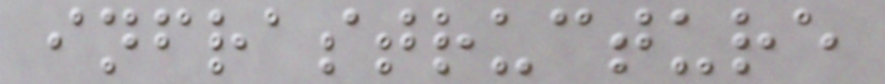infrastructure
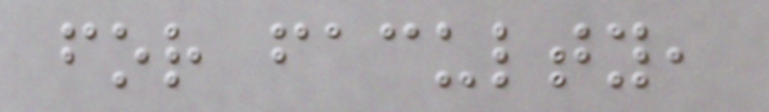for faculty,
